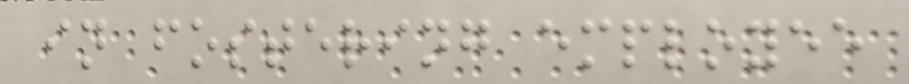in fostering employee
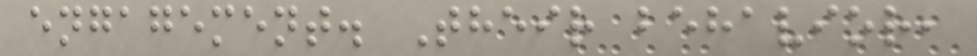engagement. Their behavior,
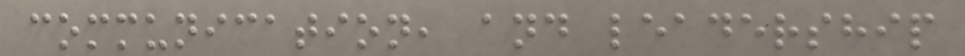communication, and leadership
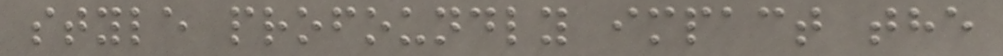style profoundly impact the
